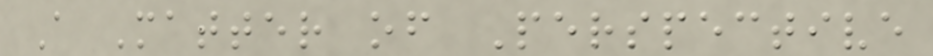A Matter of Perspective
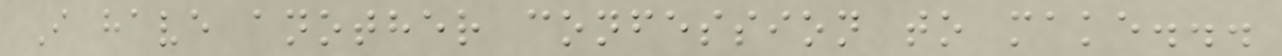I have another confession to make...
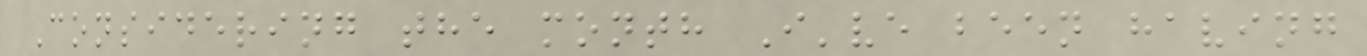Considering the month I've been having
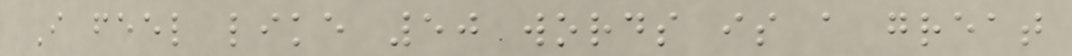I feel like 50 words is a great
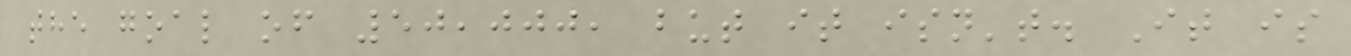the goal of 50,000, but it isn't. It is
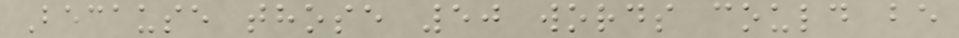Because those 50 words could be
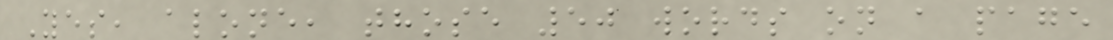Yes, alone, those 50 words on a page
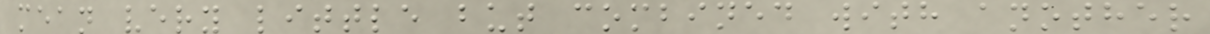mean very little but combined with another
